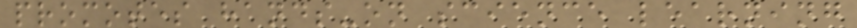promotes hands-on science learning
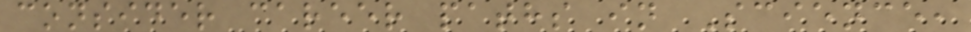consider career paths in Science,
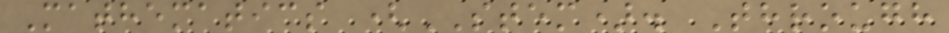Mathematics (STEM). Through
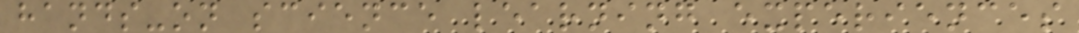hands-on science learning experiences
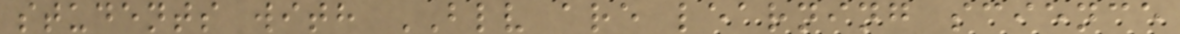students with BLV are learning science
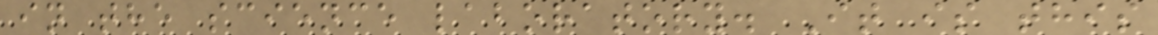in the science laboratory. It is this
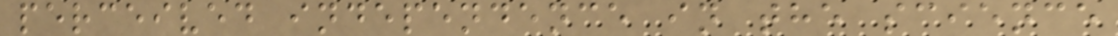perceived independence in the science
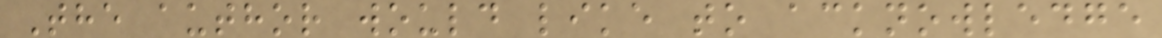The author would like to acknowledge
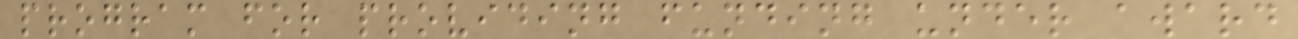program for providing funding under award
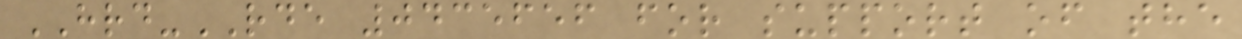HRD-RDE 0435656 for support of the
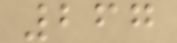267
